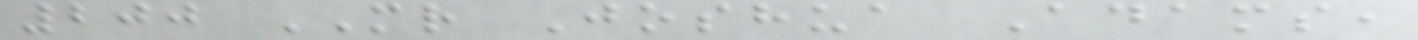200 MR Joshua Adams,
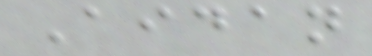Aidan
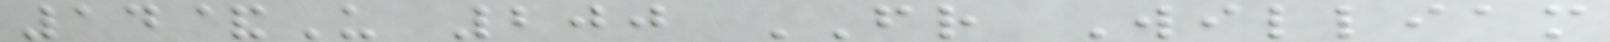14&U 200 FR William
